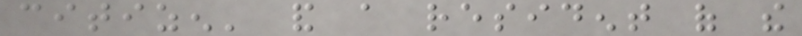citizen' and a resident of the
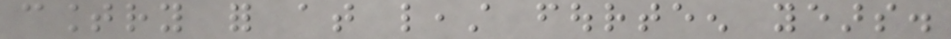country for at least fourteen years.
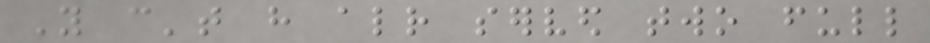You can't have already served two full
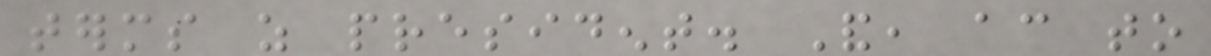terms as president. And, according to
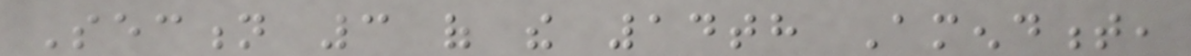Section 3 of the 14th Amendment,
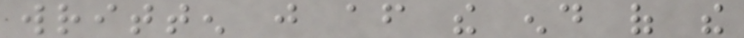written just after the end of the
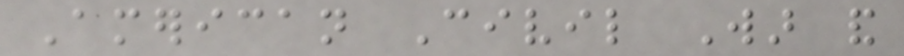American Civil War and
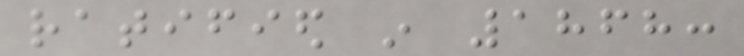ratified in 1868:
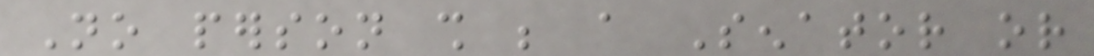No person shall be a Senator or
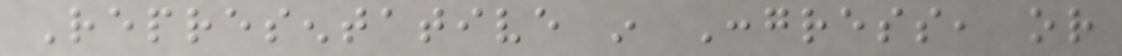Representative in Congress, or
